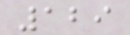129
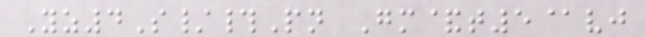Yz4S/#Pn Gm&t5@vj
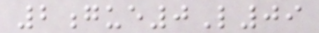2gue0L09
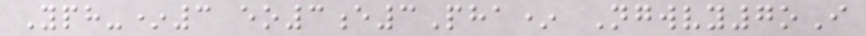Yph-*3 eo3e3Pha* Ngwvy7oI
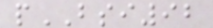pBSI92
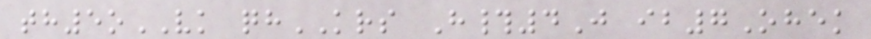th5oVK qhKRS H#4J ib7Ohek
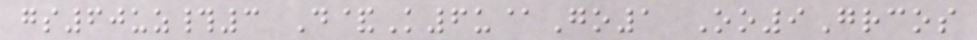gs60uz#3 D&K6u@Go1 Oo9Grcos
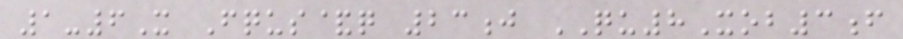1-6X Fqus&q 23j QU8Xob3f
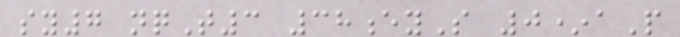sy7 nqT3 38eyS 0*aP
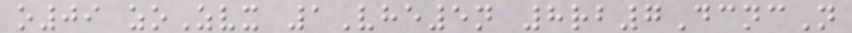o09 zoZvx 1Vhe5n 8rb7DcncN
